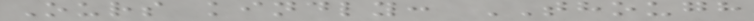Ours kindly: THOUGH
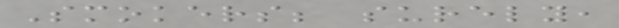Smokers; surely,
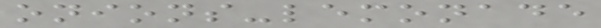onions-lemonade
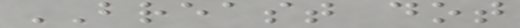BREAST dot
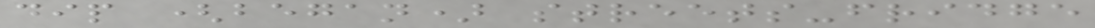dip (began) streets-fridge
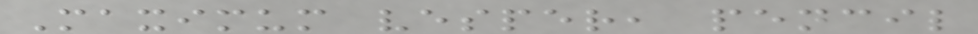Maximum vesper, pencil
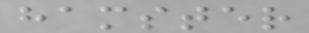hamster
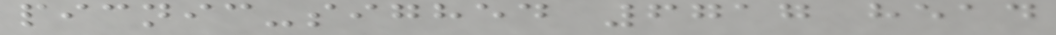picnic-sighed 6717 head
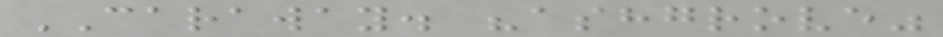CARAWAY. "ashgrove"
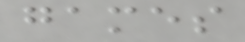games
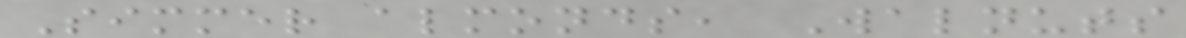Simmer almonds, Walnuts
